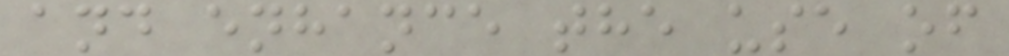and enhance the use of
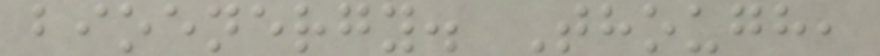bioenergy. Though,
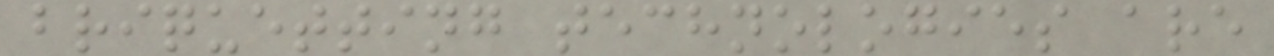briquetting technologies are
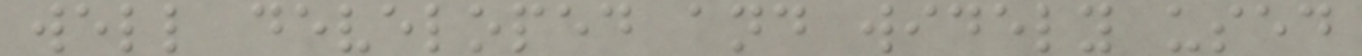well developed and widely used
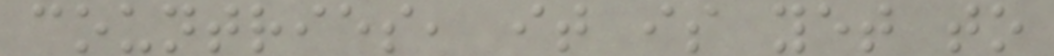countries, it is yet to
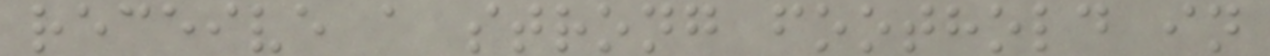receive a strong foothold in
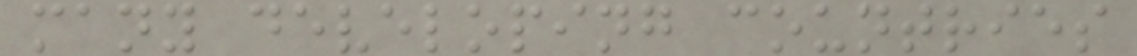many developing countries
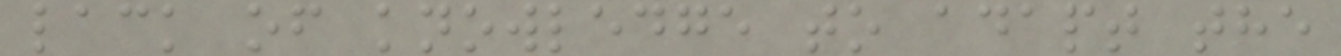lack of knowledge to adapt the
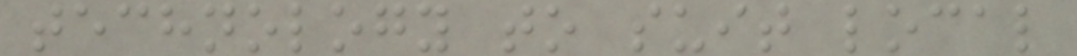technology to suit local
